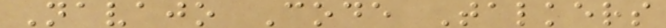Navajo Code Talkers
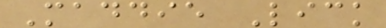Maddie Lick
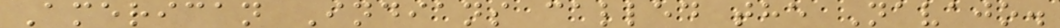American Indians called the Navajo.
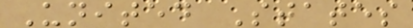United States
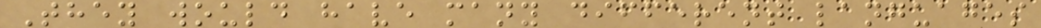They would have many different languages
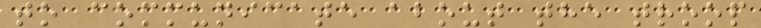to communicate about the troop
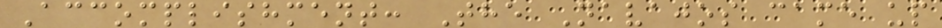Accomplishment: The Navajos came up
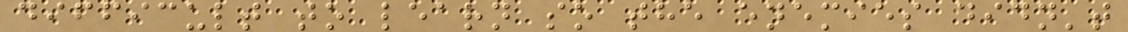difficult to learn so the enemies didn't
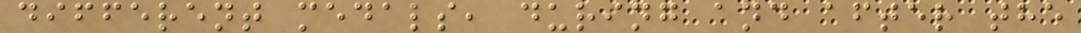different medals, during and after the
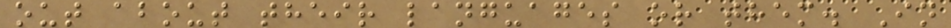out about their languages or them. In
